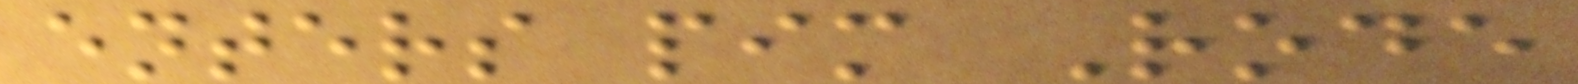enters pim Rode
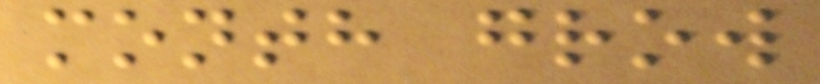month grow
